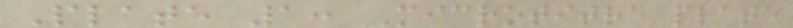Plate 1: Microtitre plate
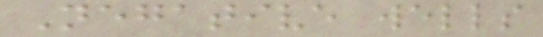Negative wells
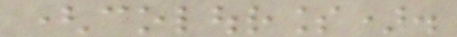(colourless).
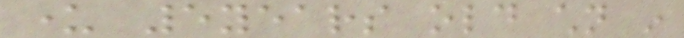under 5years old children in
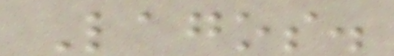Lagos.
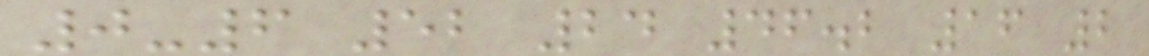0-6 52 24 46.2 16 2
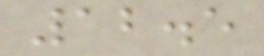12.5
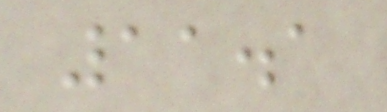11.1
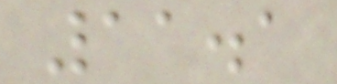11.1
